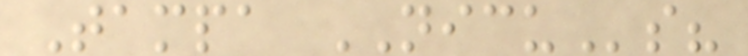Tampa NICUs?
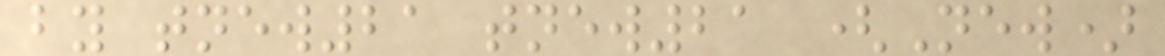by tnew21 tnew21 (New)
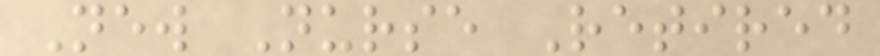New Nurse Retired
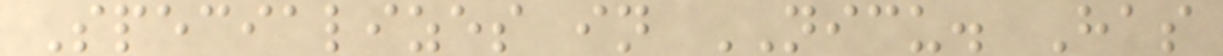Specializes in NICU. Has
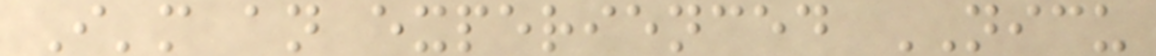I'm an experienced NICU
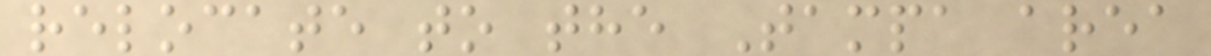relocate to the Tampa area
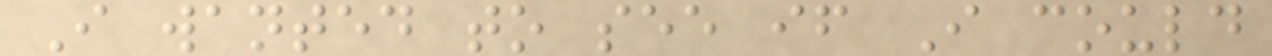I wanted to see if I could
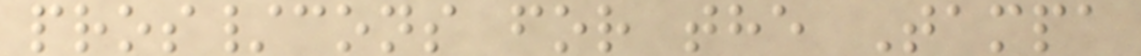pros/cons for the Tampa
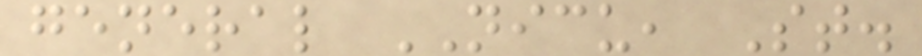general NICU, St.
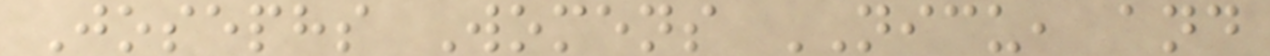Josephs Womens NICU, and
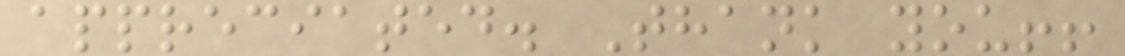appreciated. Thank you!!
